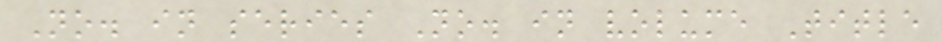No. in series No. in volume Title
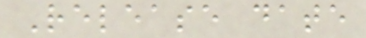Release date
